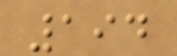194
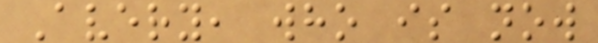Avery, who is now
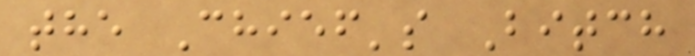the Chief's Bitch
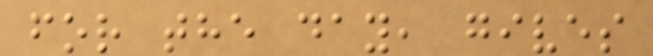for the day, gives
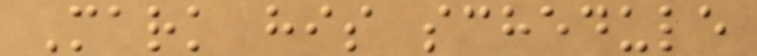Mark his schedule
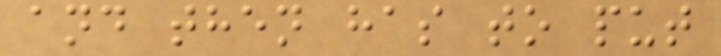and then has to put
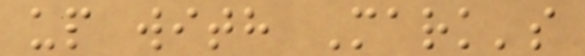up with Mark's
